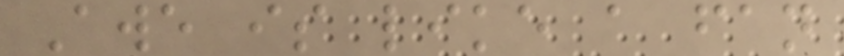Awe is like a fan
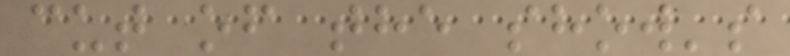cut of the show's
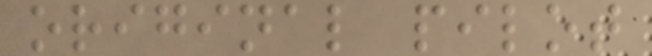original pilot
